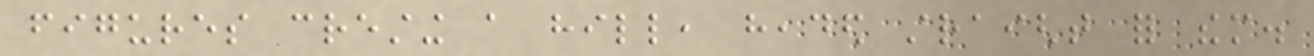figures cresting a hill, headed straight for them.
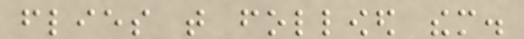flies that followed them.
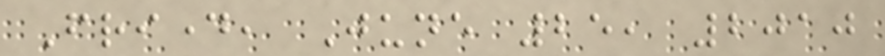Friday, June 25, 2010
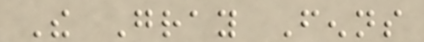The Gray Fenns
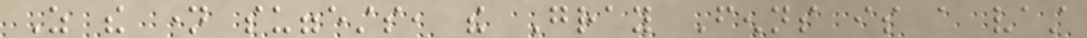As the name suggests, the Gray Fenns is a vast
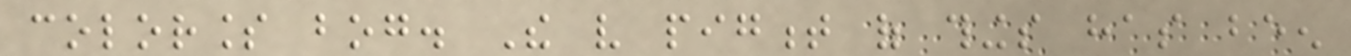colorless bog. The very pigment of things has been
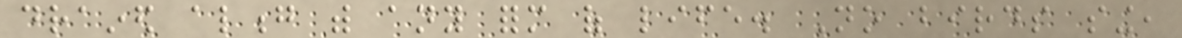drained along with any form of life. No birds sing,
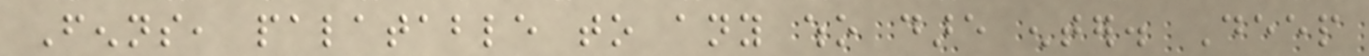Fenns, palatable to any who dare enter. Deep
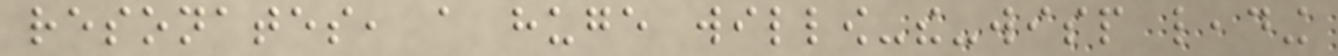resonates, a huge willow-the-wisp leading
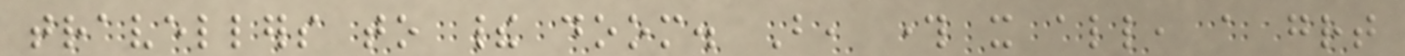travellers to their doom. But, through it all, a great
